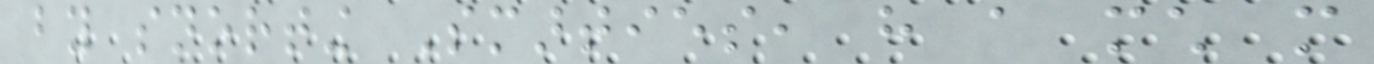by snorting Smarties, have a much more
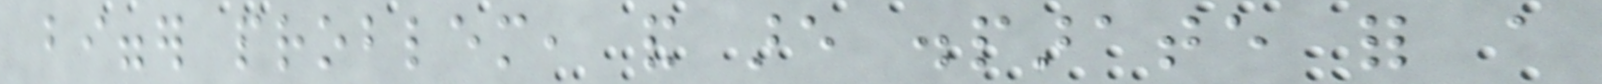bigger problem, and are disparate for a
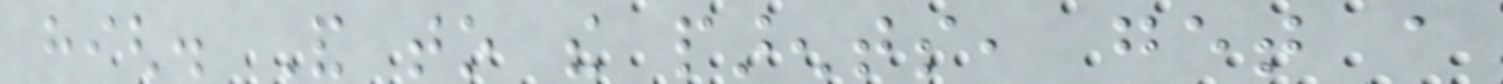high. And to the parents, get a
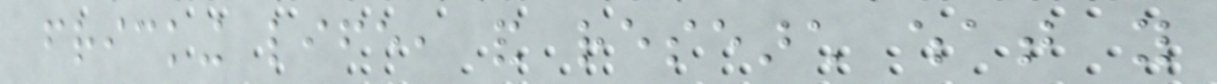fricking life, and research what you
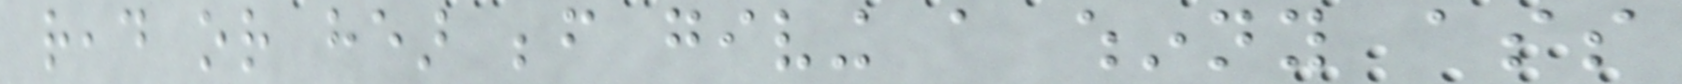read or hear before giving a whinny ass
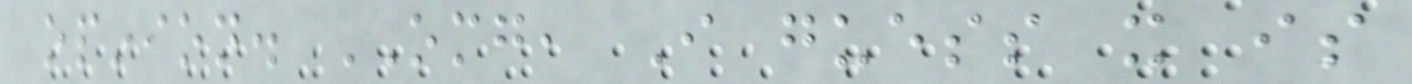opinion. OMG, I guess it is
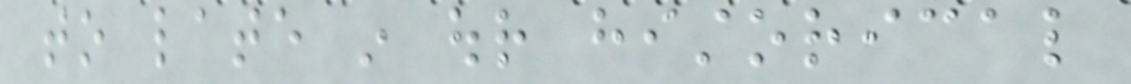to late in our historical
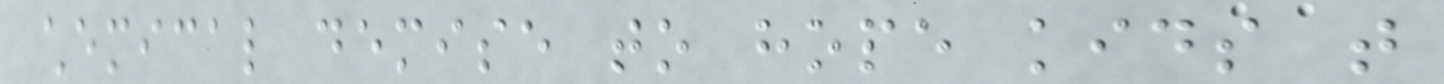chemical demise to hope kids that
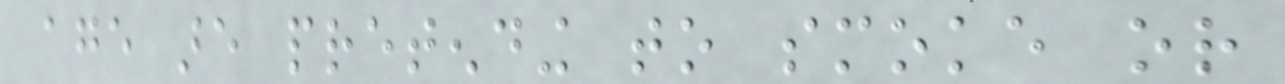age are pretending to smoke or
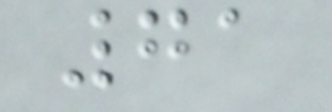71
